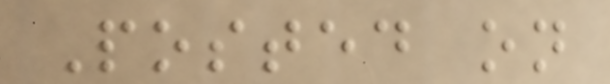Posted on
